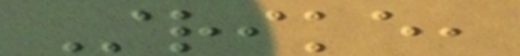Strike,
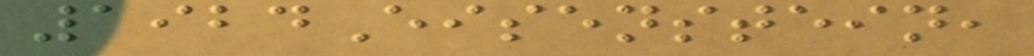1924Eisenstein,
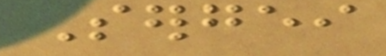Sergei
